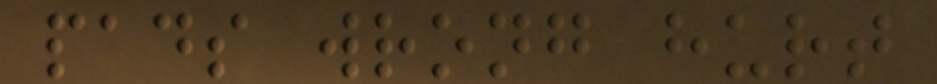pads wrong hurt
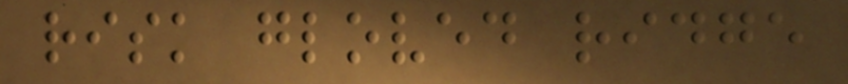risk gloved ridge
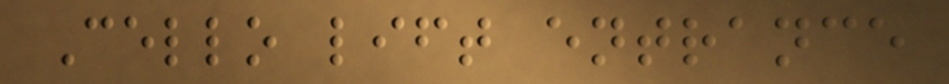Cello lift entrance
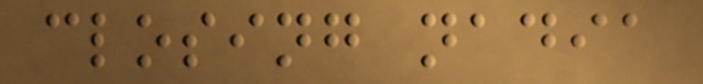closing nadia
